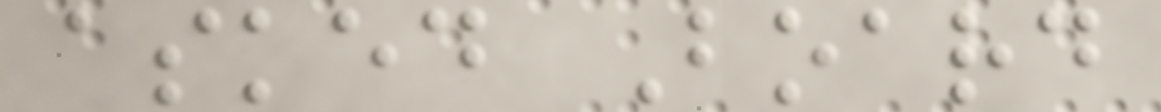asked Board
